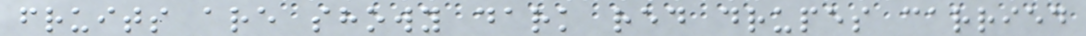fruits are showy dark red drupes carried
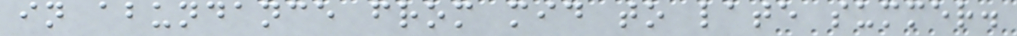in abundance from mid to late summer.
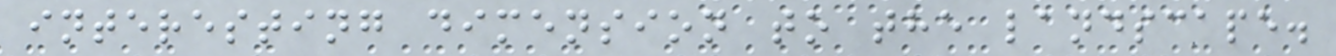interesting dimension to the landscape.
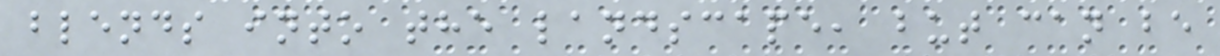blends into the landscape, but can be
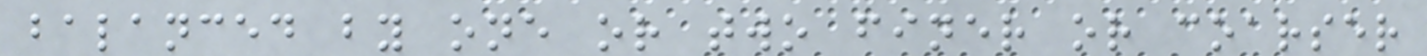balanced by one or two finer or coarser
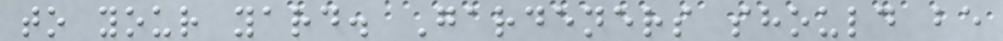to your yard. Gardeners should be
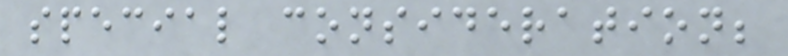special consideration;
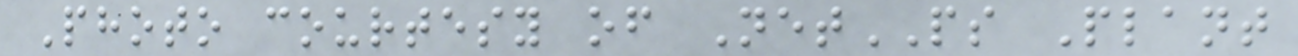Photo courtesy of NetPS Plant
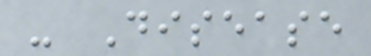- Disease
